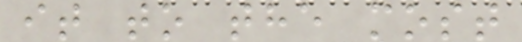it to the most
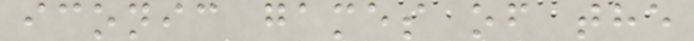iconic games of the
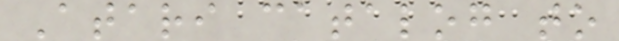Atari catalog to
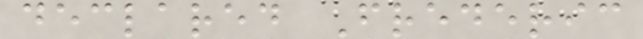declared Frederic
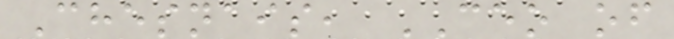Chesnais, CEO of
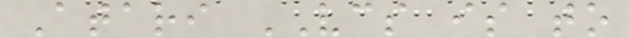Atari VCS is to
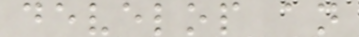develop an
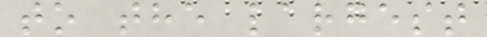to the largest
